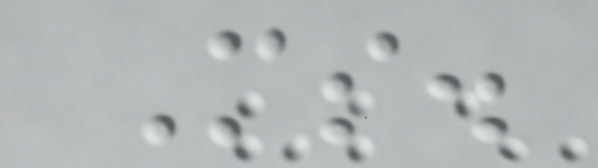Ms.
